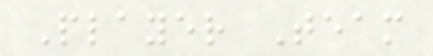Player Team
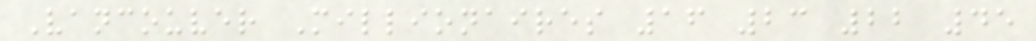Vancouver Millionaires 16 23 22 45
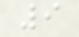9
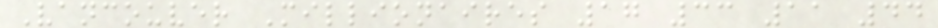Vancouver Millionaires 17 33 11 44
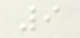9
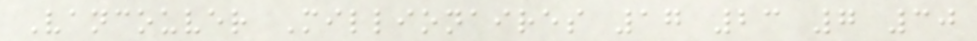Vancouver Millionaires 17 23 7 30
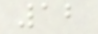12
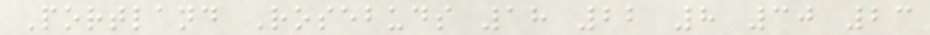Portland Rosebuds 18 22 8 30 23
